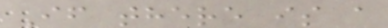If there is a
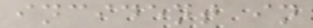incident in
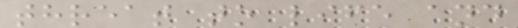threat to life and
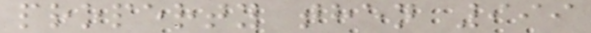property then 999
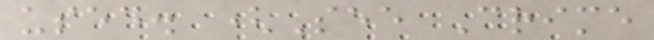used. (See Crime
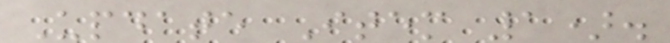Update Item 1).
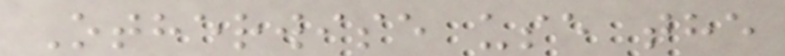Otherwise use the
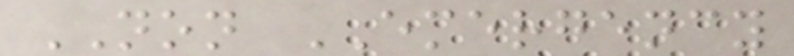NON EMERGENCY
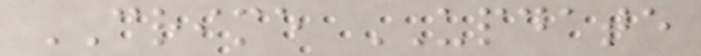CRIME UPDATE
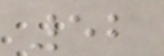52
